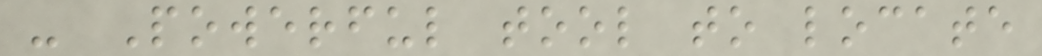- Powerful tool to locate
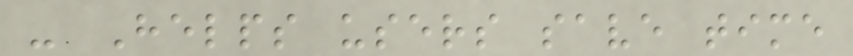- Helps users save time
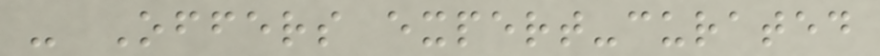- Offers expert-curated
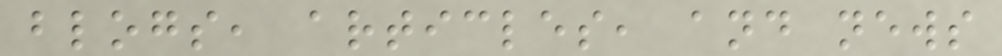blogs, articles, and news
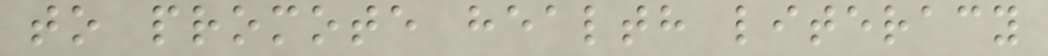to promote health literacy
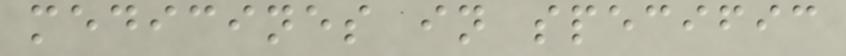medicines in specific
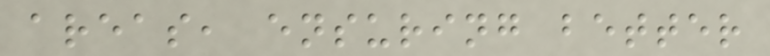areas, ensuring better
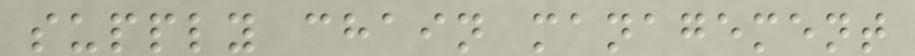supply chain management
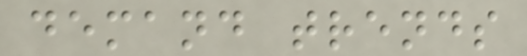demand trends
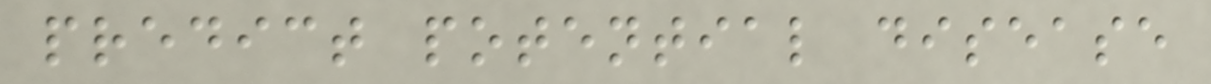predict potential disease
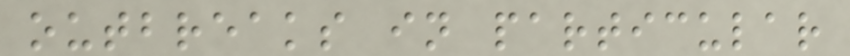outbreaks in particular
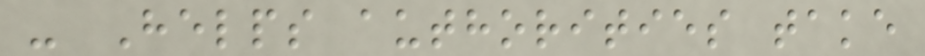- Helps authorities take
